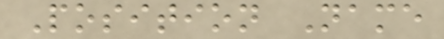Position Name
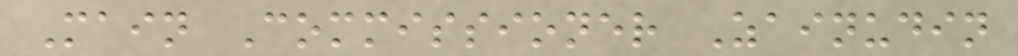Main Commissioner Zainudin
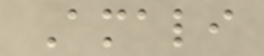Amali
